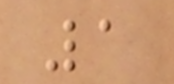1
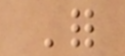For
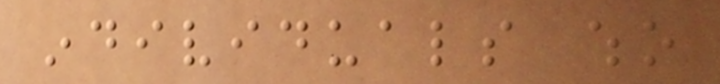individuals who
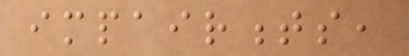impairments,
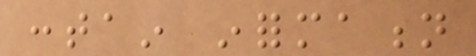contain information
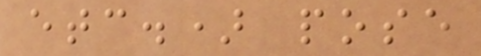etc.) pose
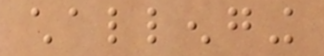challenging
